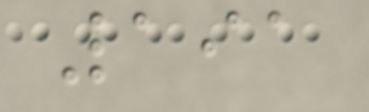191
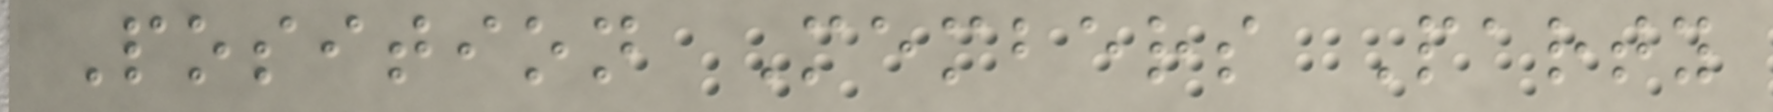Position Members Party
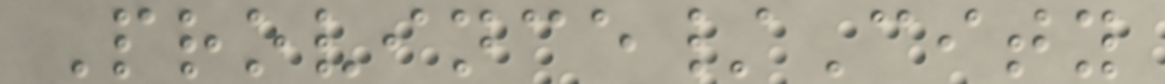Province/City
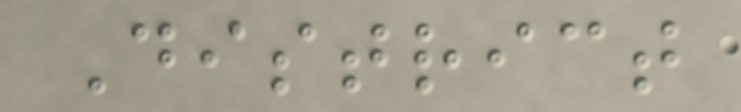District
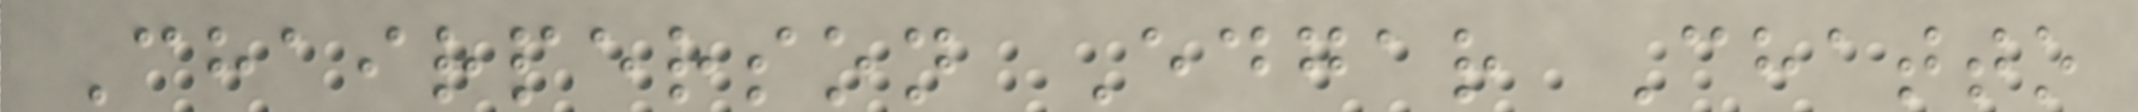Chairperson Edgar Chatto
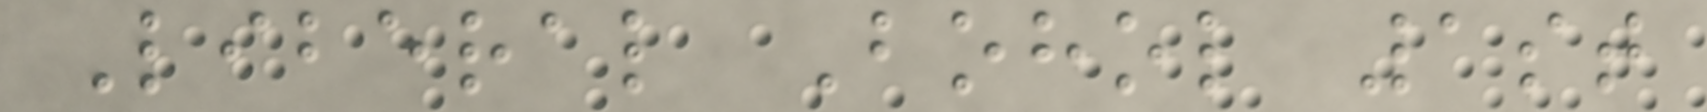Liberal Bohol 1st
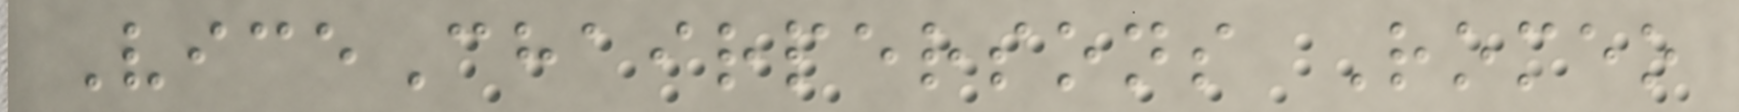ViceChairpersons Romeo
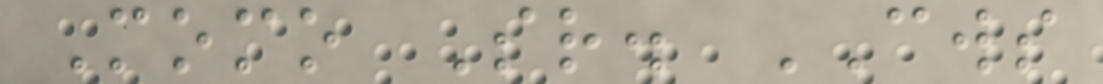Momo Sr. CWS
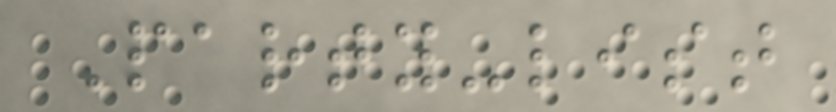Party-list
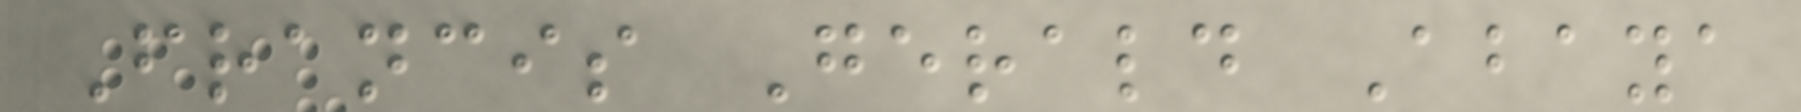Francis Gerald Abaya
